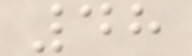48
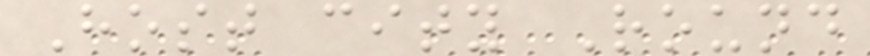Host city Round
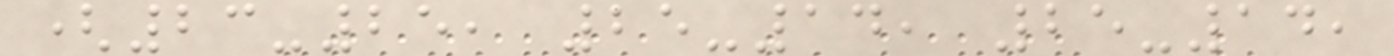(23-25, 25-14, 25-14,
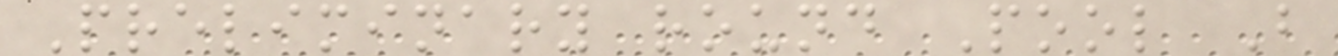Preliminary round Pool B
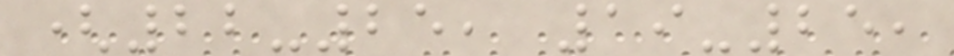(22-25, 19-25,
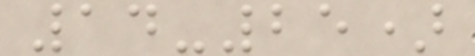14-25)
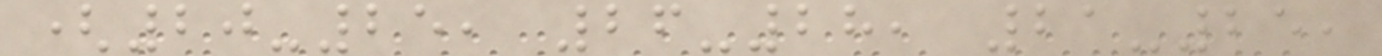(20-25, 26-28, 21-25,
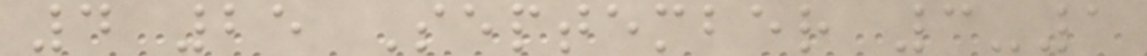4 25 September 3-1
